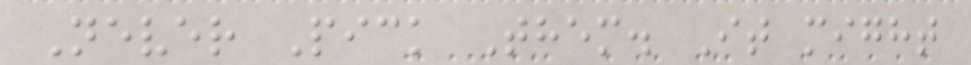Never Pick Them. It might
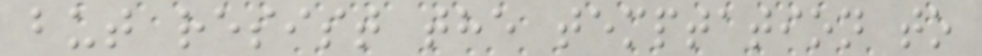but resist the temptation to
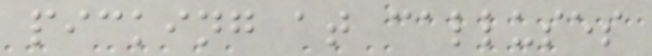picking at calluses
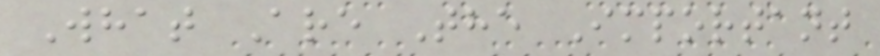What Are The Important
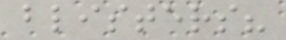blisters?
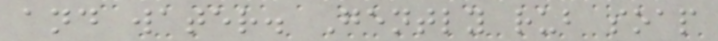and water. Gently rub soap
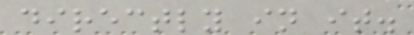directly in it.
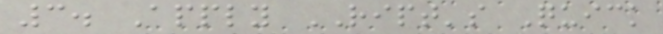3. Apply RIPT's Quick
